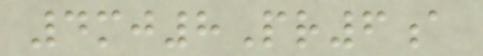4mj8Pr6a
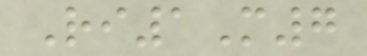Ri1M7
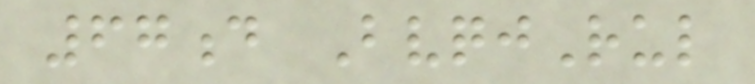67d BvqjRul
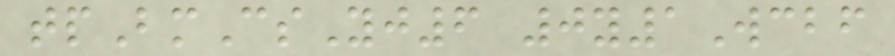tpBmCsYj6 0y1Wcbf
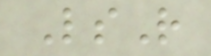LsR
